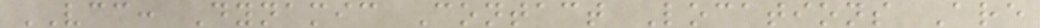VCC: Dynamic Contact Locations Are
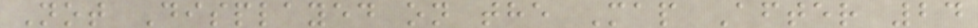Not Displayed on the Map After 24
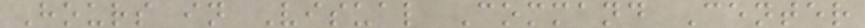Hours in Visual Command Center
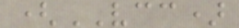(VCC)
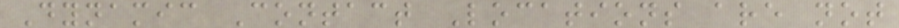Dynamic Contact Locations are not
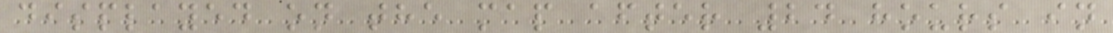displayed on the map after 24 hours in
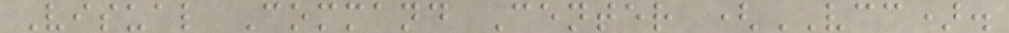Visual Command Center (VCC).
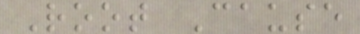Root Cause
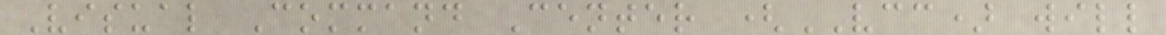Visual Command Center (VCC) will
